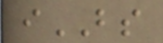iBS
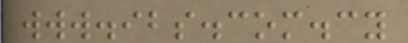www.ibs.com.cy
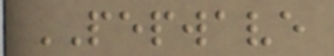PEPWAVE
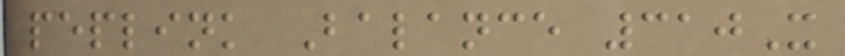peplink Balance 310X
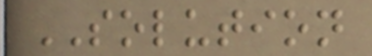SOLUTION
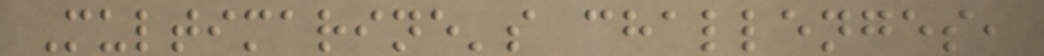Multimarine's challenges,
